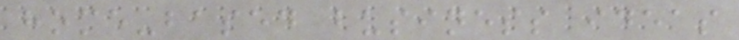home-based business ideas
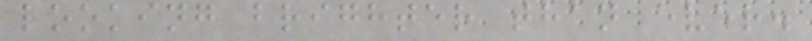looking brighter than ever.
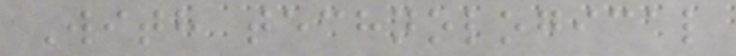With technological
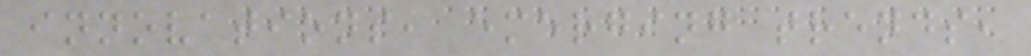innovations, emerging trends,
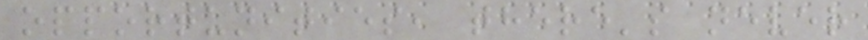opportunities, there's never
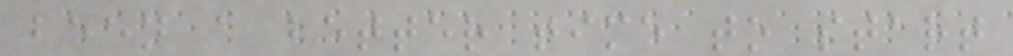been a better time to start
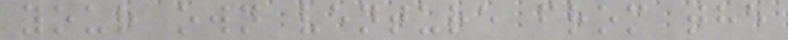your own venture from the
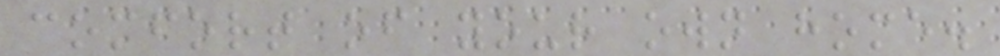comfort of your own home.
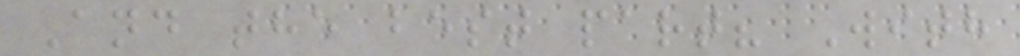And the best part? With
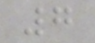7
